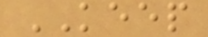KEEP
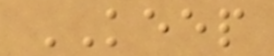KEEP
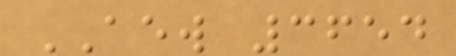AEW 3654
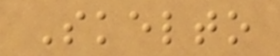Skelto
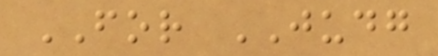FOR JUDG
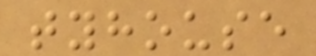tyhouse
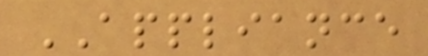APPLIANCE
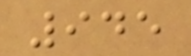945
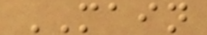MAIN
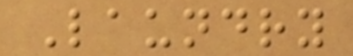Laundry
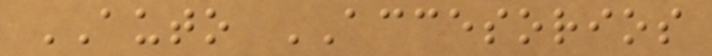AUTO ACCESORIOS
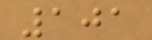101
